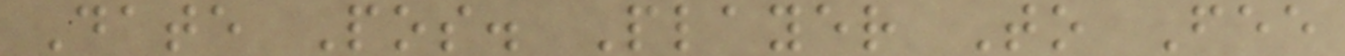Date Pos. Player To Fee
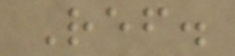Ref.
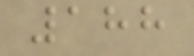188
